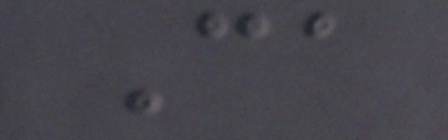Ca
